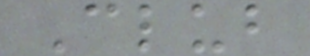Club
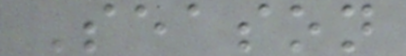Season
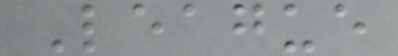League
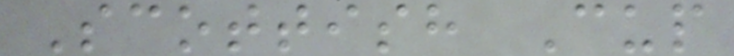Scottish Cup
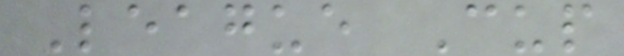League Cup
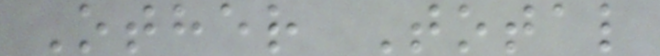Other Total
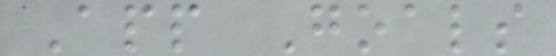App Goals
